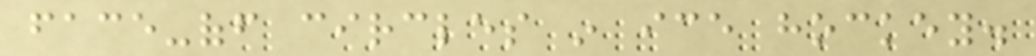face-off circles in ice hockey.
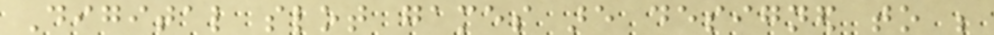Digital slot games are designed to be
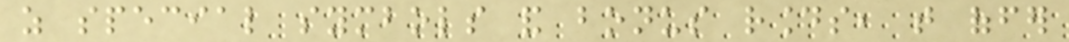as special symbols and bonus rounds, that offer
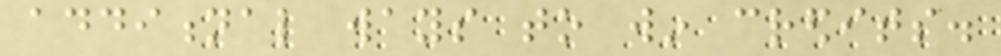additional ways to win credits.
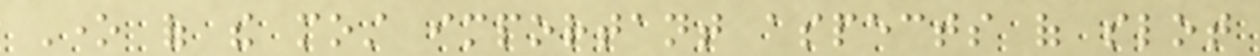One of the most important aspects of slot
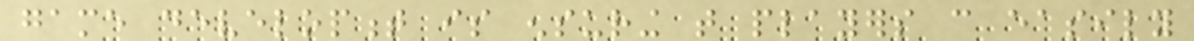game development is ensuring that players can easily
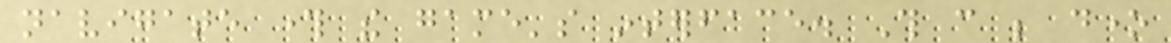navigate through the game's interface. This can be done
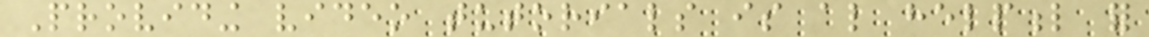Providing video tutorials is also helpful for
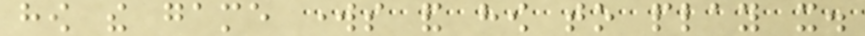how the game works and how to play it.
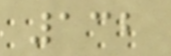132
